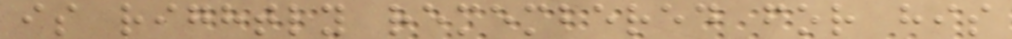is rightly remembered for his
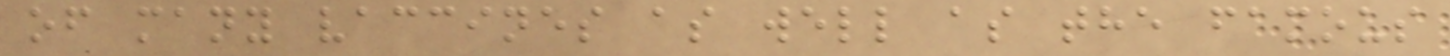of many vaccines as well as the famous
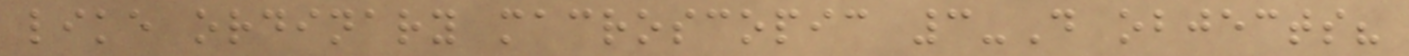like ordinary macroscopic 3-D objects?
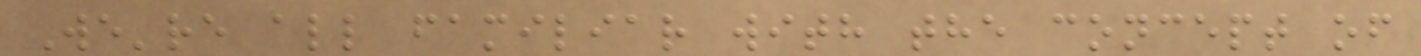We're all familiar with the concept of
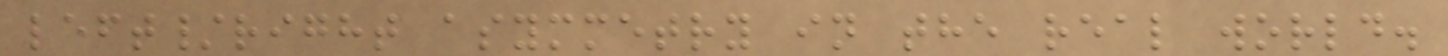left/right asymmetry in the real world.
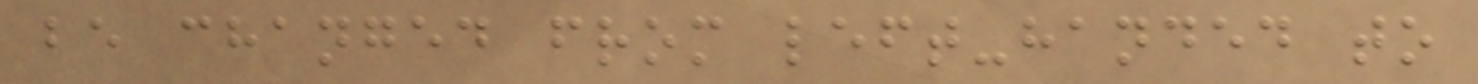be changed from left-handed to
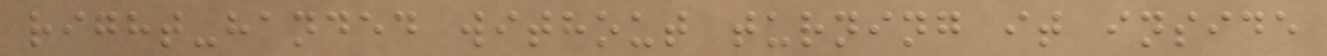right-handed without turning it inside
